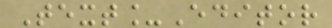Text_Editor
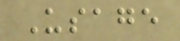Usage
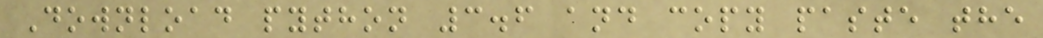Download python 3.6 and copy paste the
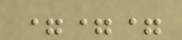===
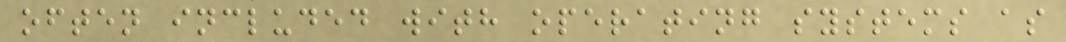often included with operating systems as
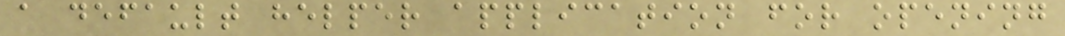a default helper application for opening
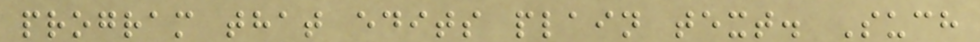program that edits plain text. Such
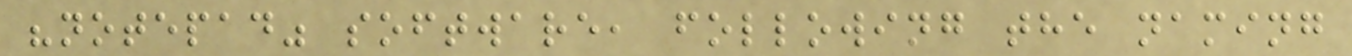"notepad" software, following the naming
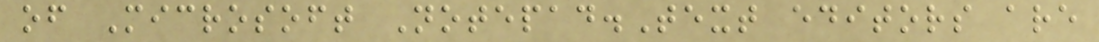of Microsoft Notepad.Text editors are
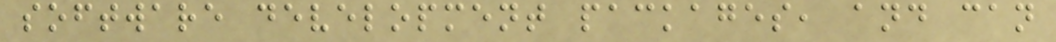software development packages, and can
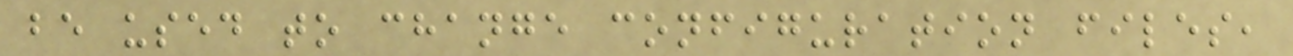be used to change configuration files,
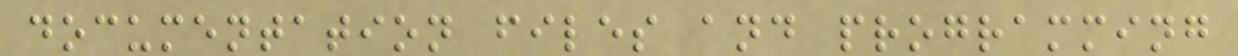documentation files and programming
